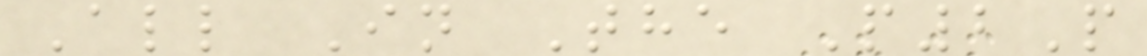All In The P2P
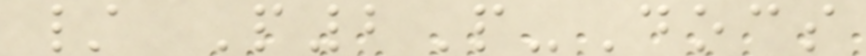/ P2P-Docs
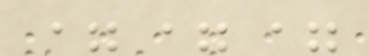===
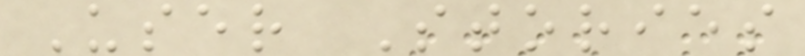User Stories
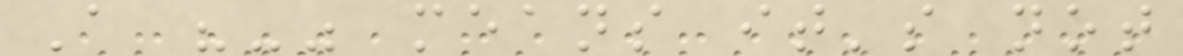A "-" means it's not
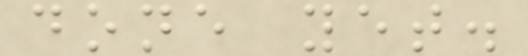done yet.
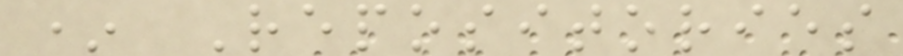* Repositories
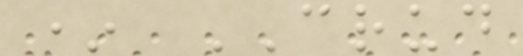* CRUD
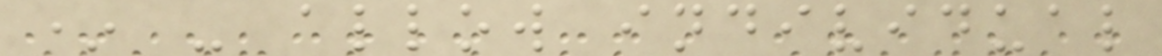* - allow individual
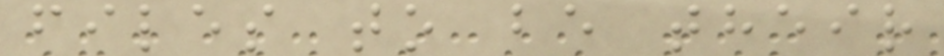files to be their
